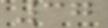37
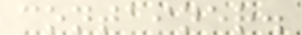container.
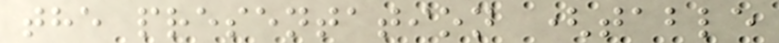the presentation (table
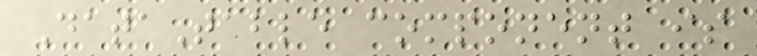DataTable component is
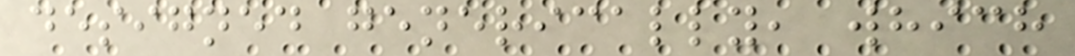designed generically, which
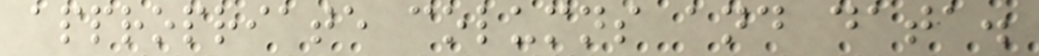appropriate columns and data.
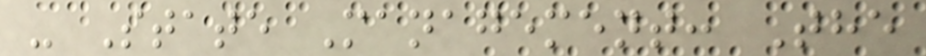- State Management: The
